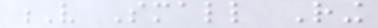V Small Ring
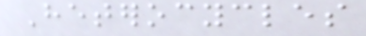Heterocycles
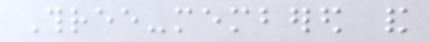Three-membered and
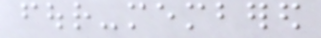four-membered
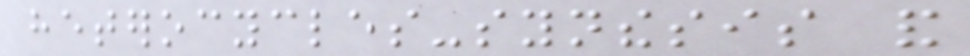heterocycles-synthesis and
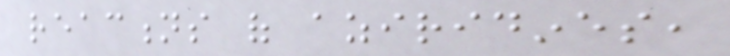reactions of aziridines,
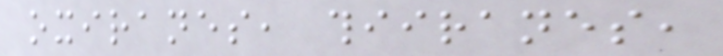oxiranes, thiiranes,
